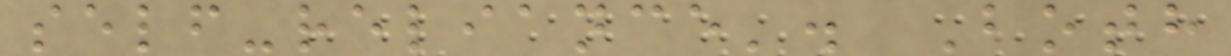self-reliance'. Both
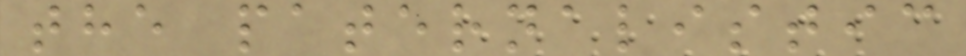the paternalistic
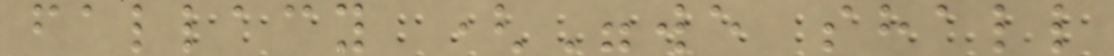fallacy ("we shall
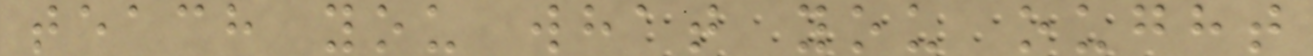teach you what you ought
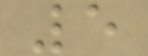5
